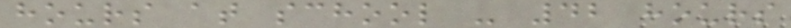hours at school - 42 hours
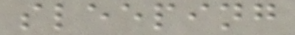sleeping
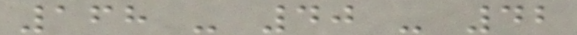168 - 40 - 42
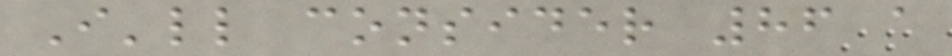I'll consider 86 a
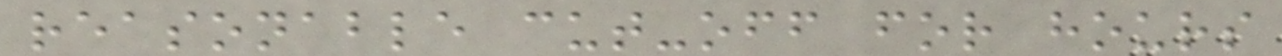reasonable cut-off for hours
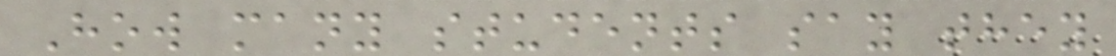How many students say they
